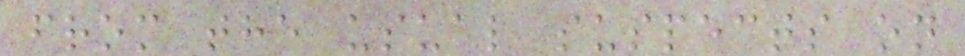from the usual suspects on
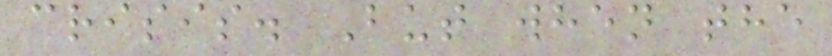crisis. But when the
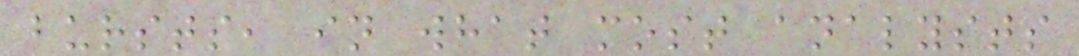bursts, in what most analysts
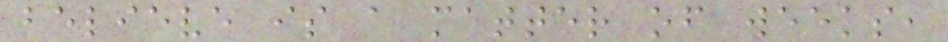believe is a matter of weeks,
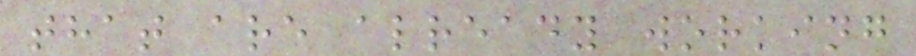that are already working
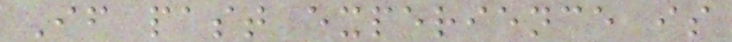If past experience is
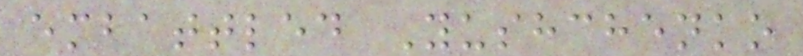embattled Yushchenko
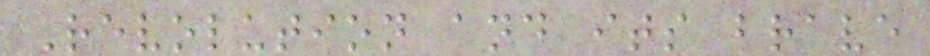Revolution and its brave
